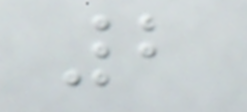2
